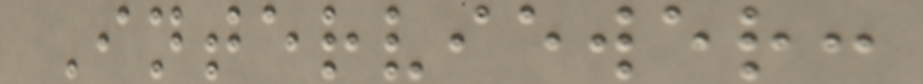Interviewer:
